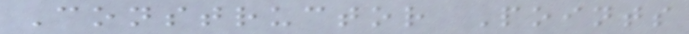Constructor Points
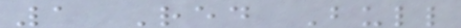1 Red Bull
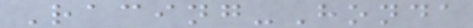Racing-Honda
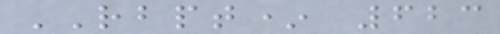RBPT* 623
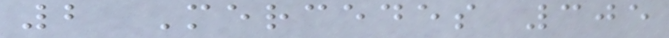2 Mercedes 305
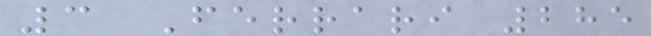3 Ferrari 285
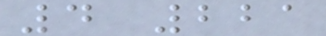4 221
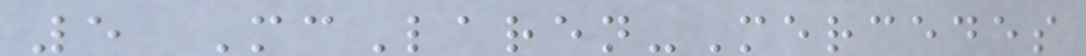5 McLaren-Mercedes
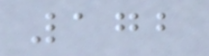172
